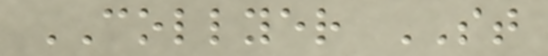COLLYER ST
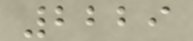2229
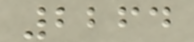2264
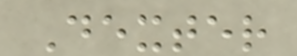Dexter
